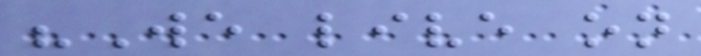"We live on
